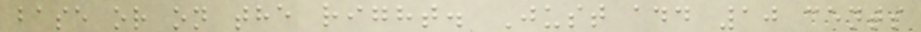base or on the right. Just add 10 cents
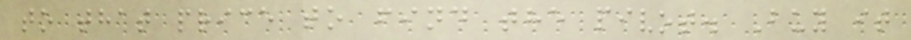to that price to find the pivot. Buy it
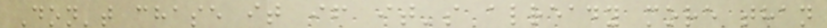Don't chase it if it's already more than
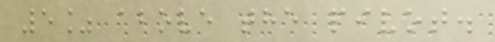5% above the pivot.
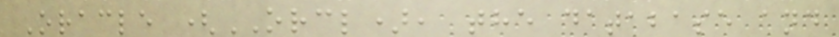Oracle (ORCL), the database and
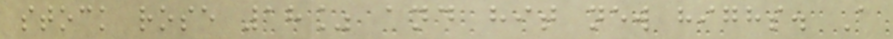stock rose 18% and hit new highs. A
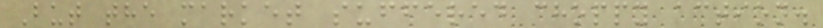But the market suffered choppy action.
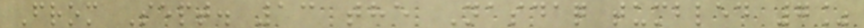From Sept. 13 the Nasdaq tumbled 7%
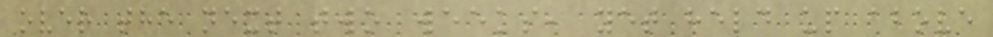over the next two weeks, yet held up above
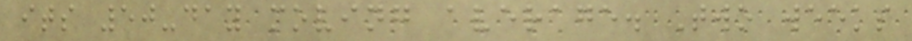its 50-day moving average. Two weeks
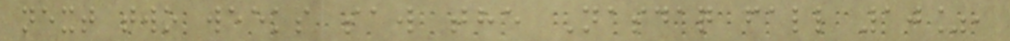next two weeks saw the Nasdaq fall 10%,
